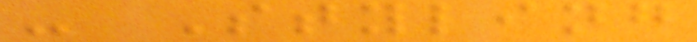- Styling
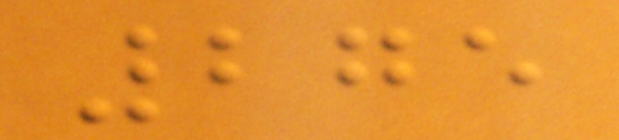275
